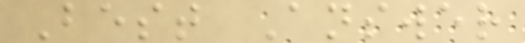Best Answer
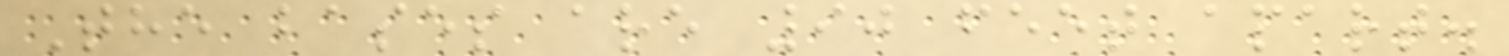The bases are 90 feet apart.
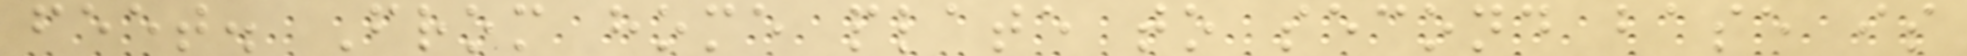feet. From home plate to second base is
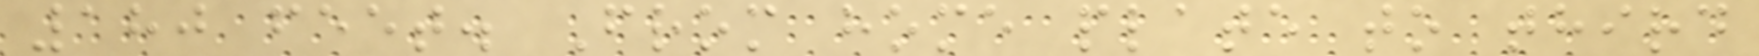180 feet. From home plate to third
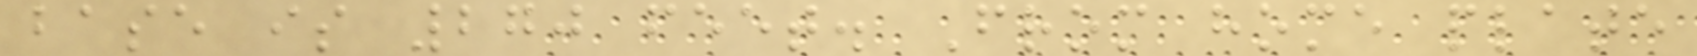base is 270 feet. From home plate
